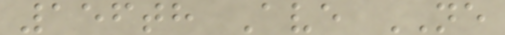156th Ave NE
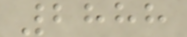2888
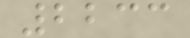2233
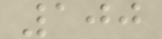100
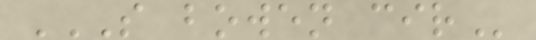S BOWEN CIR
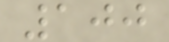100
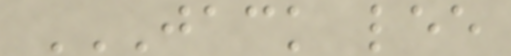JACK LEE
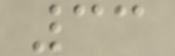33
